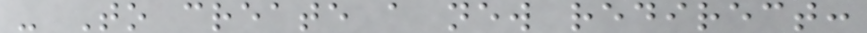- To create a new redirect:
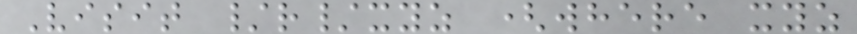Visit /r/xyz (where xyz
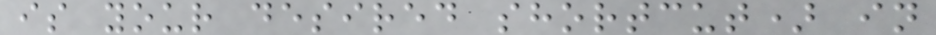is your desired shortcut) in
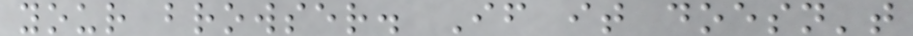your browser. If it doesn't
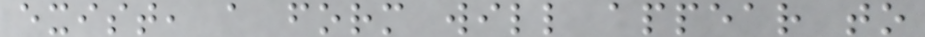exist, a form will appear to
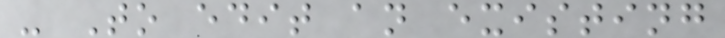- To edit an existing
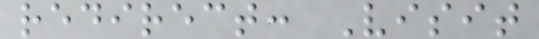redirect: Visit
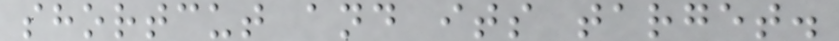shortcut and its target.
